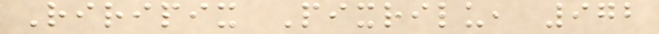Riripix Pixrilu, 972
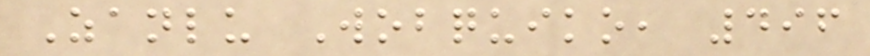Zanlu Wobquiko, 496
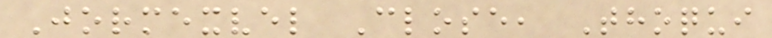Jormexvel Close, Thoqui
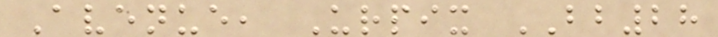Avenue, Urpix BB28
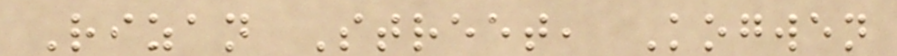Rizan Street, Kogwen
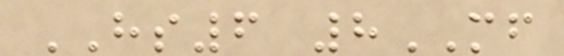HS6 8MF
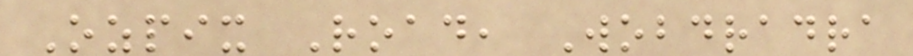Ozpix Road, Wobdradra
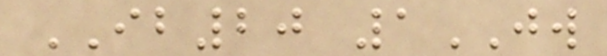IB20 1JW
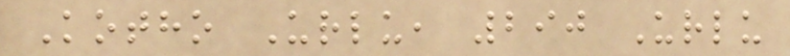Kotho Urlu, 290 Urlu
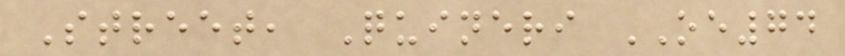Street, Quineri OE74
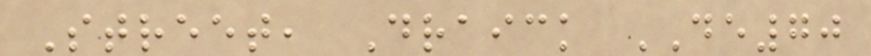Street, Draick DE70
